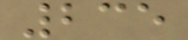235
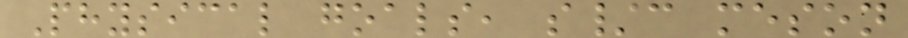Physical goals, s/c meson
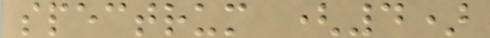spectrum (4)
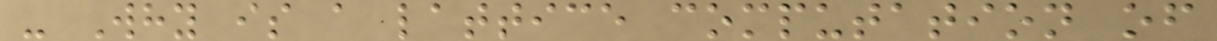- Why is a lattice computation of
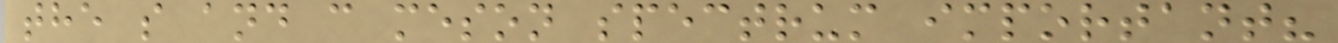the s and c meson spectrum important?
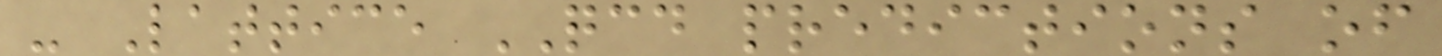- Lattice QCD predictions of
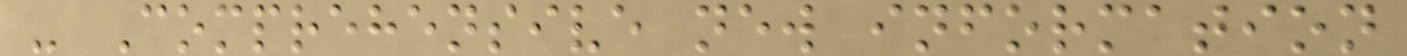- Comprehensive new information
